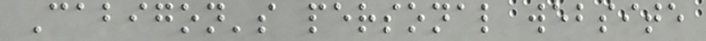Cabigon's personal website
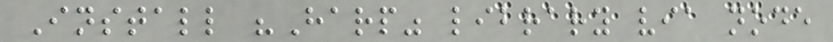Install "Harp" library via node
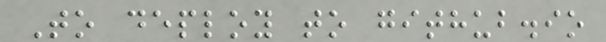To deploy to github.io
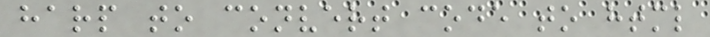harp to convert code to html
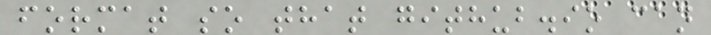format so that github.io can
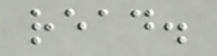read.
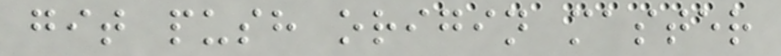git push origin master
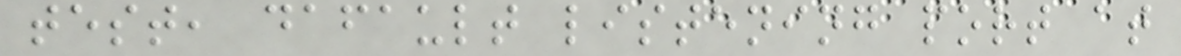test, dafault listening port at
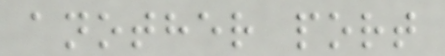another port
